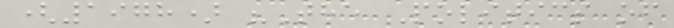(1978) "The Politics of
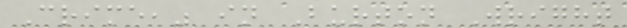Crime," in Burton Wright
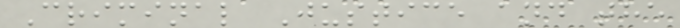Criminal Justice and the
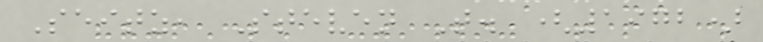Seitz, Steven T. (1972)
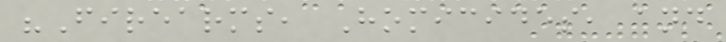"Firearms, Homicides, and
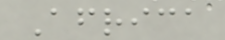Africa
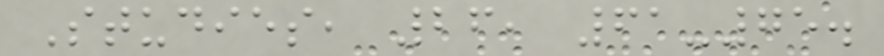Studies, 26, 61-75.
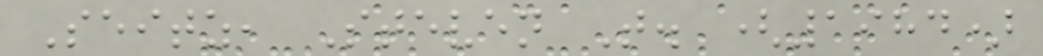Seitz, Steven T. (1984)
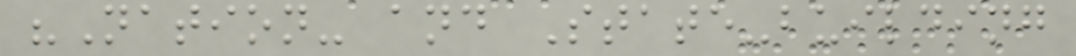"Nation- and State-building
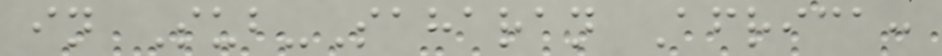in Sub-Saharan Africa:
